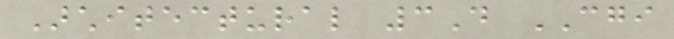Architectural 3D CGI
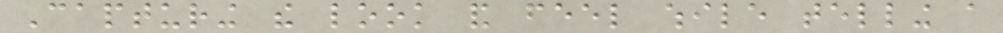Capturing the look and feel while telling a
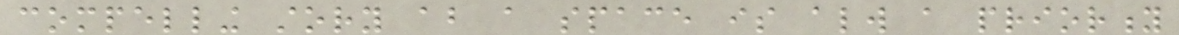compelling story about a space is always a priority
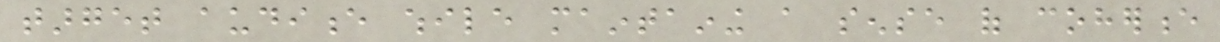target audience while maintaining a sense of coherence
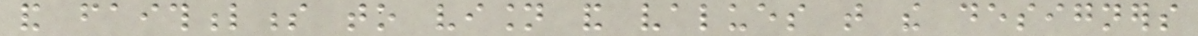and faithfulness to vision and values that the designers
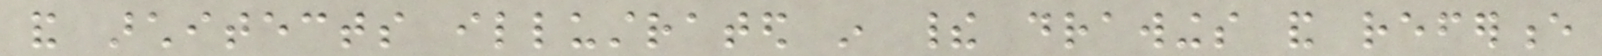and architects illustrated in their drawings and reference
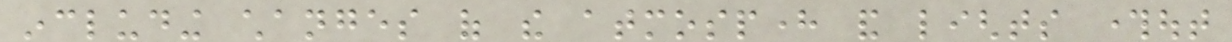including changes of the atmosphere and lights throughout
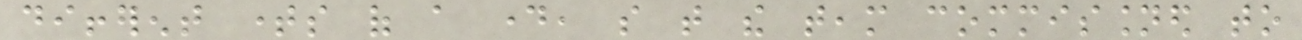different times of a day, so that the team commissioned to
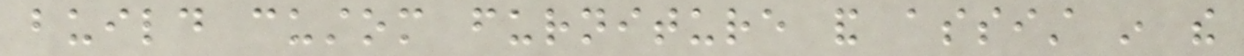build custom furniture and assist in the
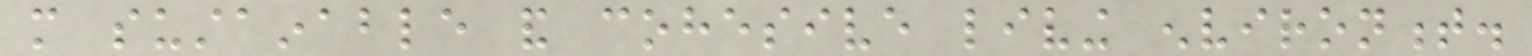more sustainable and cohesive living environment.
